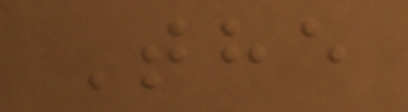The
